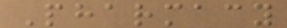Pharmacy
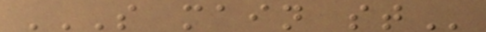S MAIN ST
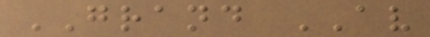GRAND AV
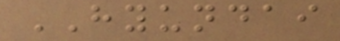HYUNDAI
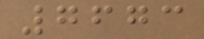7673
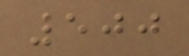500
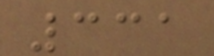331
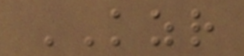KZR
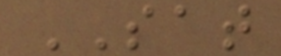SAT
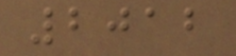2012
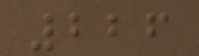226
